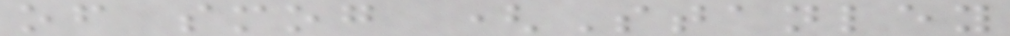of smog (Stanley
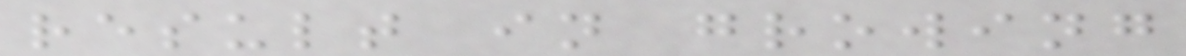result in growing
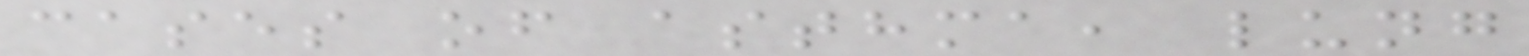cases of asthma, lung
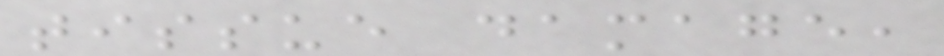tissue damage,
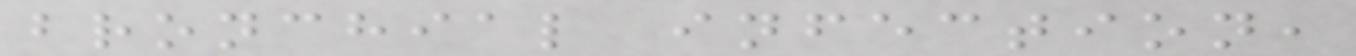bronchial infection,
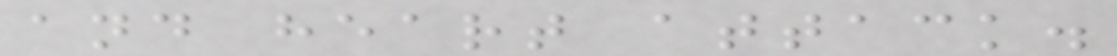and heart attack.
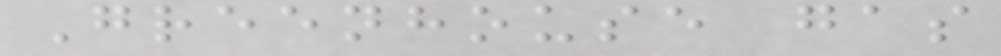Greenhouse gas
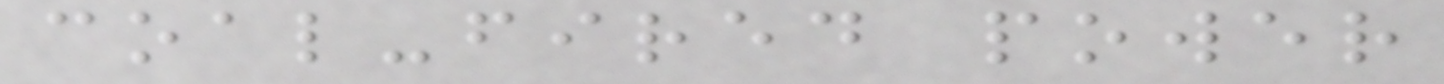coal-fired power
